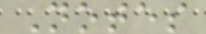Notes
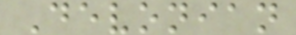Devonian
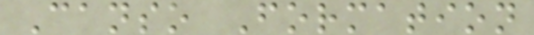Canso Formation
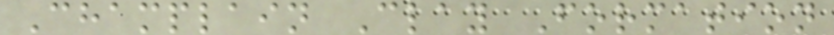Champlain Clay Formation
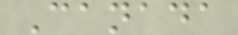Canada
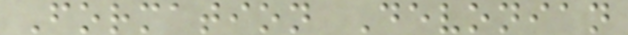Formation Devonian
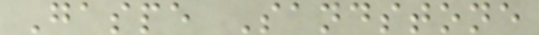Gaspe Sandstone
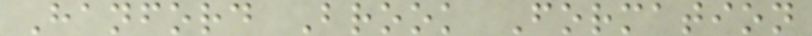Hanford Brook Formation
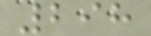298
